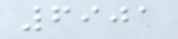6901
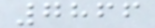7866
